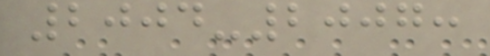2004-2007:
